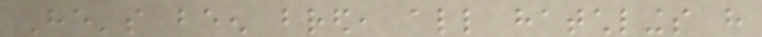He's been bred, all hatchlings have
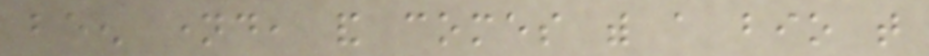been named, and comes with a bio that
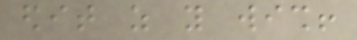edit as you wish!
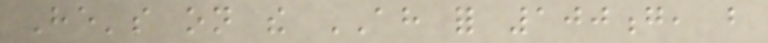He's on the AH for 100g, but
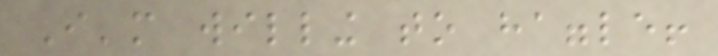I'm willing to haggle!
